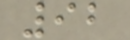92
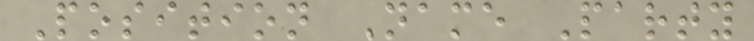Position Name Party
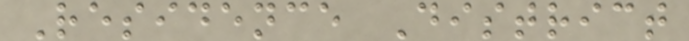Residence District
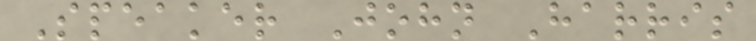Speaker John Harris
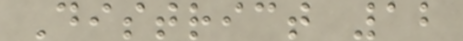District 12
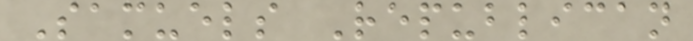Samuels Republican
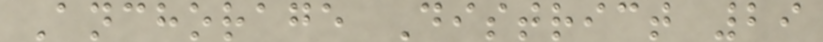Anchorage District 29
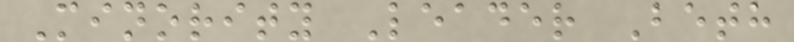Minority Leader Beth
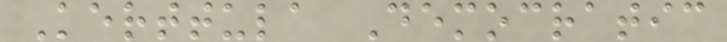Kerttula Democratic
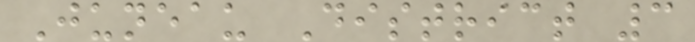Juneau District 3
